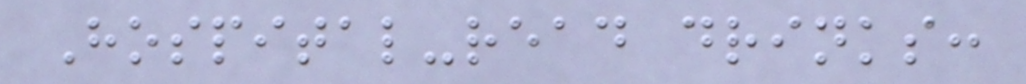Hospital-read drinks:
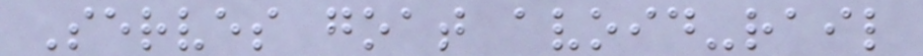Serves goat avoid-rail
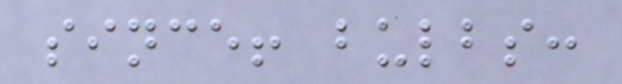since! bulbs:
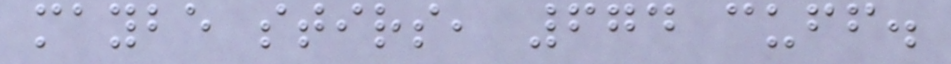maybe stirs, 674 cuff.
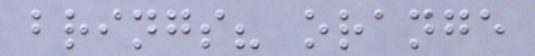brings? orange
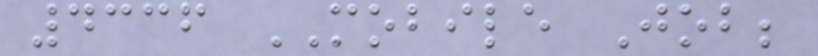4336 MOBILE Job;
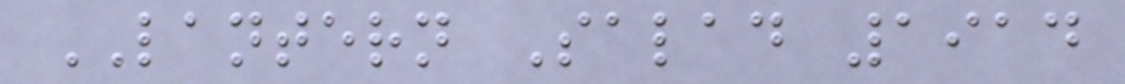LANTERN Salad 1914
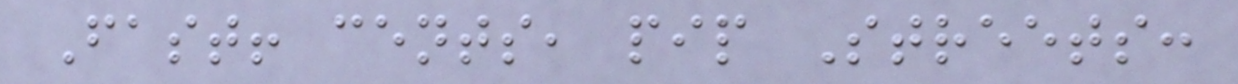Fast! cents, pip Streets:
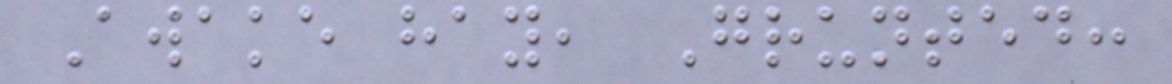Awake hay, Grunted:
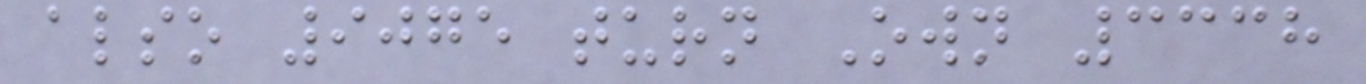also 9075 turn Own 3338
